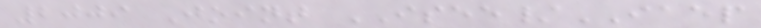2009 Joint ISEE/IAEP
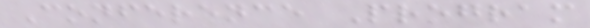Conference Program
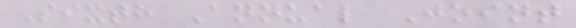Sixth Annual Joint
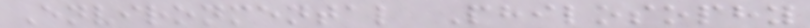Environmental Philosophy
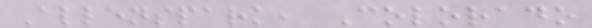Allenspark, Colorado
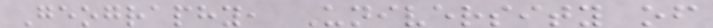Geography, University of
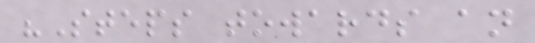"Steps towards an
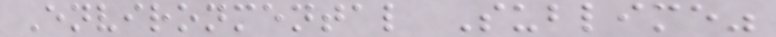Environmental Sublime"
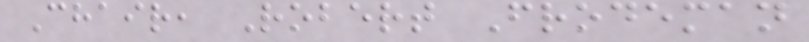Chair, Robert Frodeman
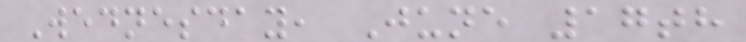Wednesday, June 17th
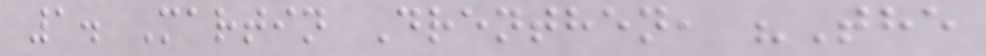1. Martin Drenthen, "The
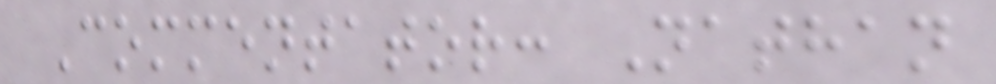Commentator: Nathan
